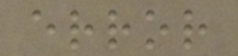error
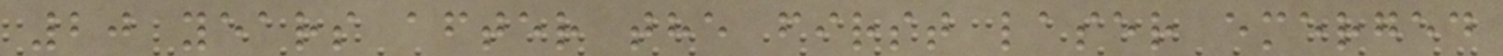20 years after the first laser emerged
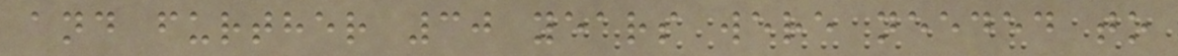and further 30 years were needed to
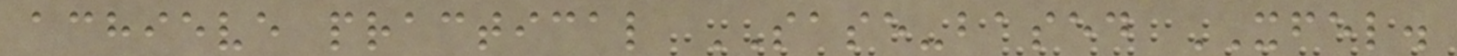achieve practical SASE-based XFEL.
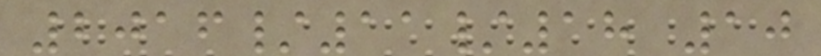2016/11/18 10
